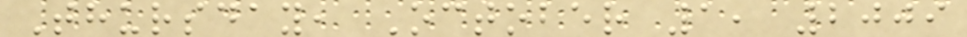Thursday, October 1, 2009
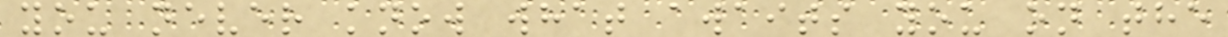you never know what awaits you on the
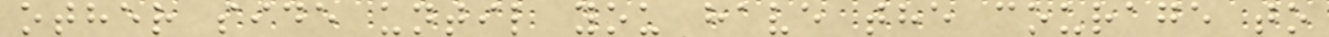other side until you have the courage to
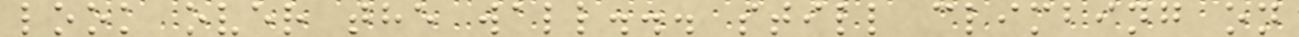look over the wall... still climbing on
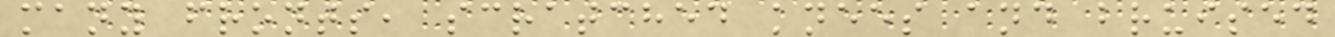many fronts, scratched knees and bruised
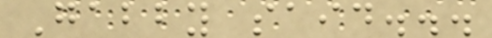Gabby said...
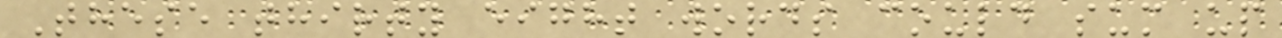These thirty eight words could sum up
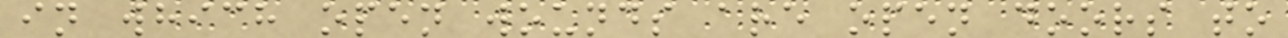in which open wounds are open doors to
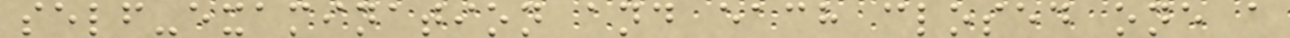self-examination and each closed one a
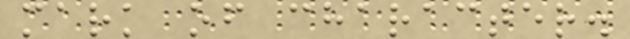mark of character.
